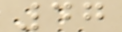47
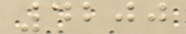4200
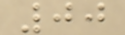00
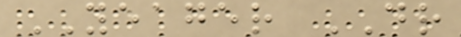YEAGER DR
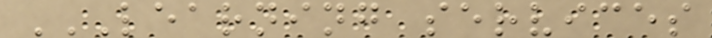LEARNING SERVICES
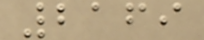2169
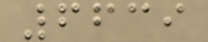6639
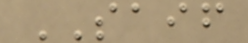SAIF
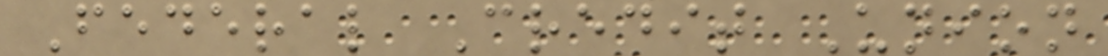Federal Credit Union
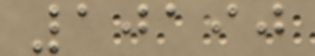10190
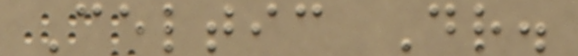Celtic Dr.
